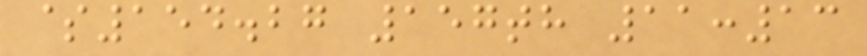$154.27 157th 11:13
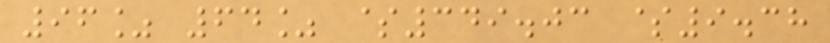96% 64% $349.03 $9.38
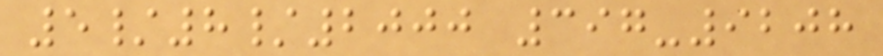5/8/2000 397-9208
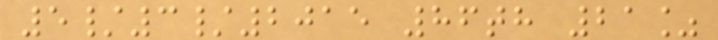5/3/2015 86th 21%
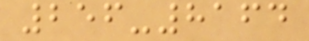256-8164
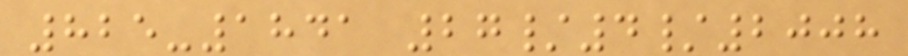825-1841 27/4/2008
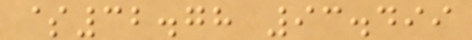$32.78 93.499
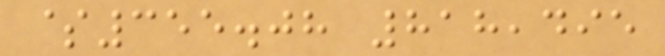$355.08 818,495
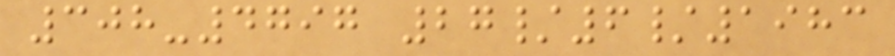308-4797 27/6/1983
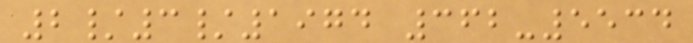2/3/1974 362-5534
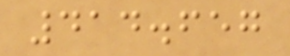414.657
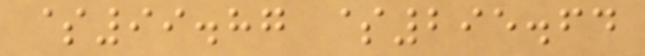$99.87 $295.64
